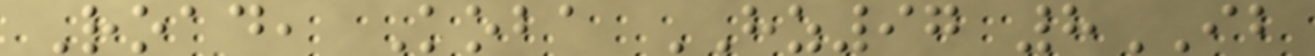Road, Koba HZ97 8IB
